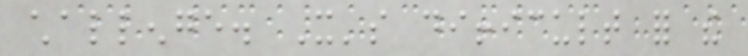challenge. It's difficult for the
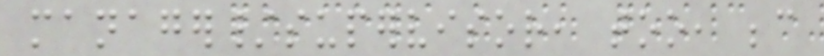manager/supervisor, too, because
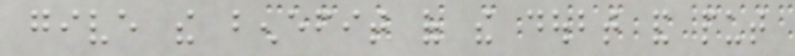give the benefit of the doubt and put
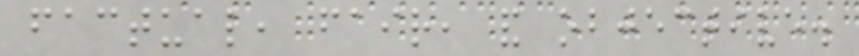factual, fair, and objective.
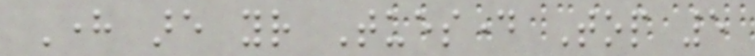Here are your Tuesday Top 5
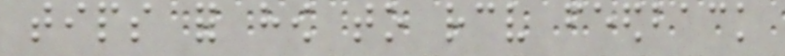tips for how to receive feedback
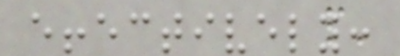effectively:
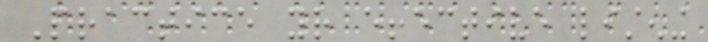Practice your effective listening
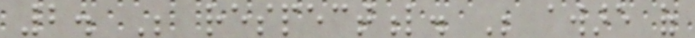2. Be respectful. Be aware of
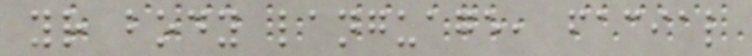your body language, facial
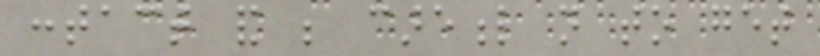contact and be careful not to get
